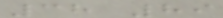38 89
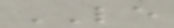LE
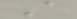A
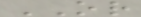OR
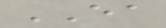EA
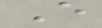E
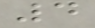4
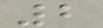2
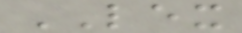LEX
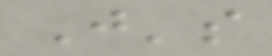J's
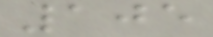105
